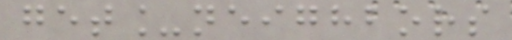get_neighbors
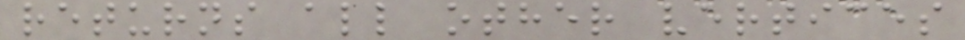returns all other vertices
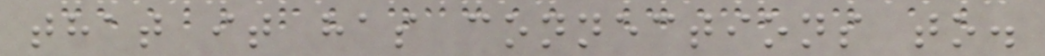that it has connections to.
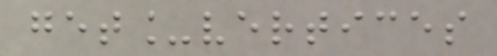get_vertices
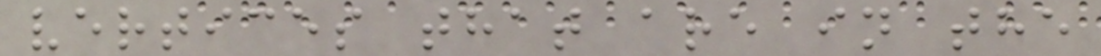vertices that are in the
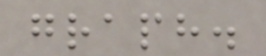graph.
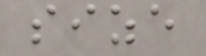size
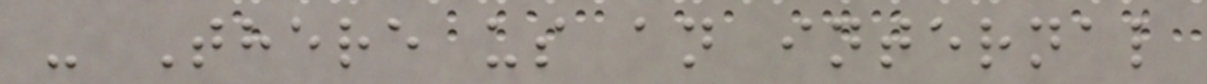- There us an internal
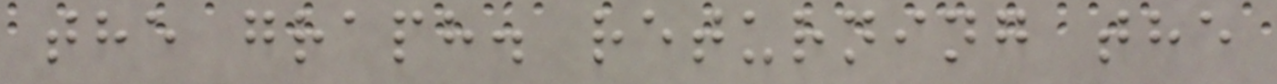the graph. returning the
